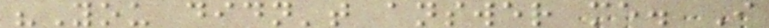"You didn't answer me. I
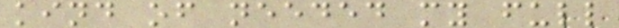kind of needed my full
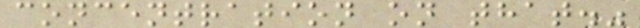concentration on that."
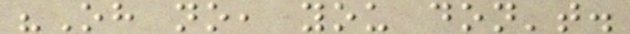"Oh no, you don't.
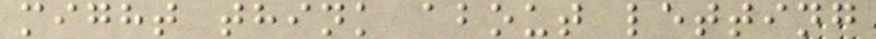might think about letting
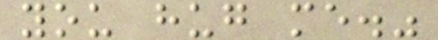you hug me."
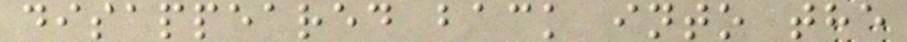disappeared back into the
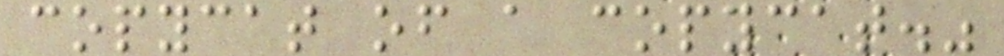copycat of a copycat."
